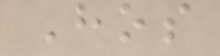Hos
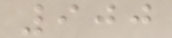900
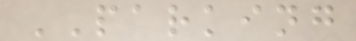PARKING
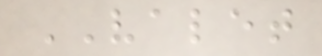VALET
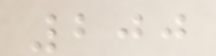200
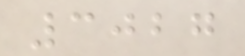3027
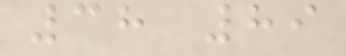38 89
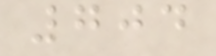704
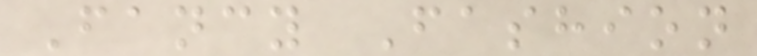Fancy Fashion
